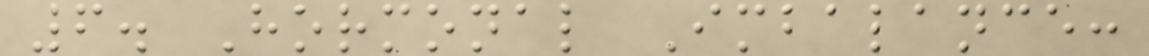6. Hormonal Imbalance:
